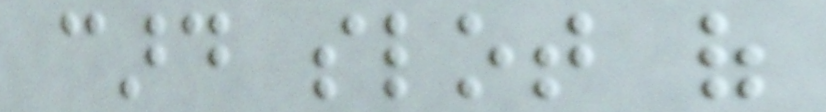card slot of
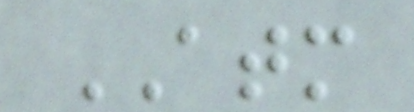ATM
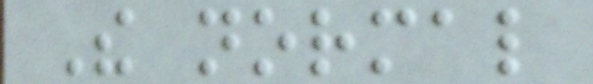The normal
